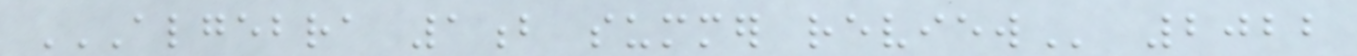ALGEBRA 1B SUMMER REVIEW 2022
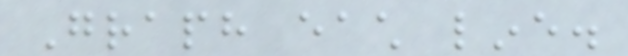Graph each line.
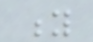y
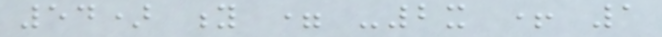54) y = -2x + 1
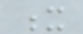x
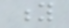y
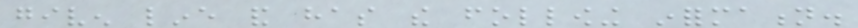given line and has the following information.
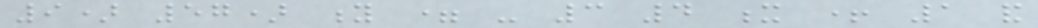9) 57) y = - 3 4 x + 1 and
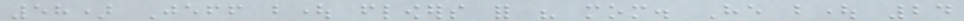58) Jeff bought flowers for his mom. He bought 24
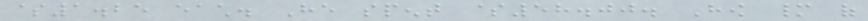$1.25 each. He spent $58.00. How many of
